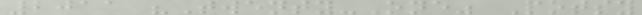2011 "Twenty-One" Potsy
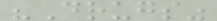"Drugs"
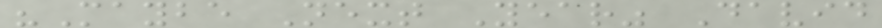"Maybe Next Year" David
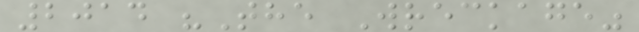2014 "The Wreckage"
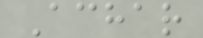Achar
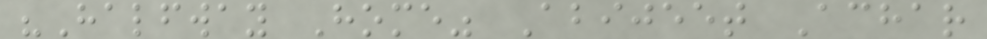"Halfway Home" Abijeet Achar
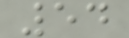54
